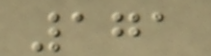171
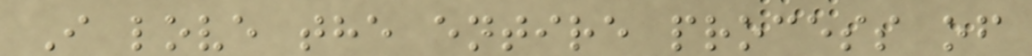I love the entire process of
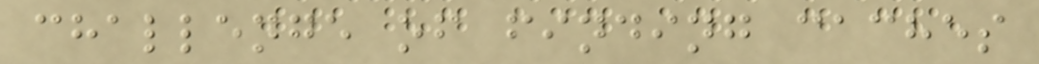challenge of finding caches
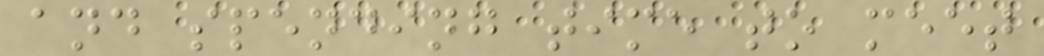and spending time to meet
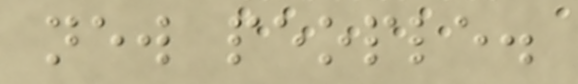new people.
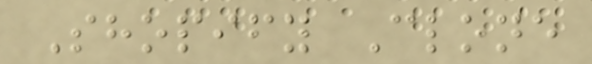Shopify Clone
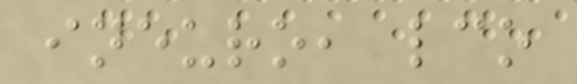ineuro, lco
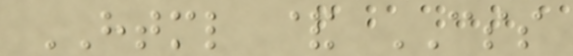HTML & CSS
